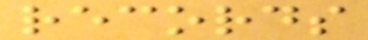records
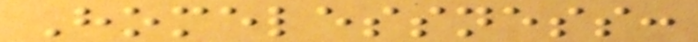Homelessness:
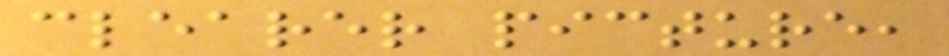clearer picture,
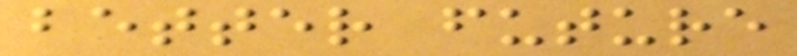better future
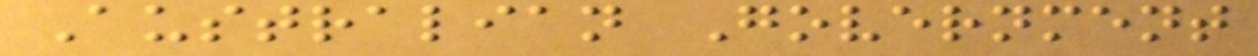Australian Government
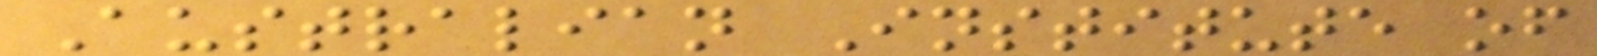Australian Institute of
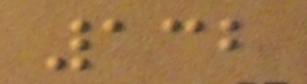132
